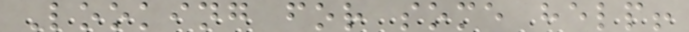Looking for some help!
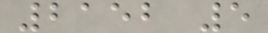2152 5
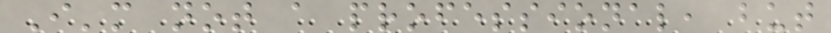I'm not a professional, but
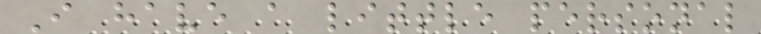I have a little personal
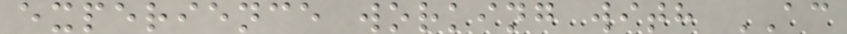experience working with AC
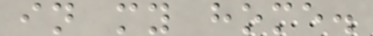in my home.
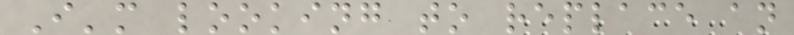I'm looking to replace an
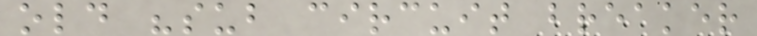old "sub circuit breaker
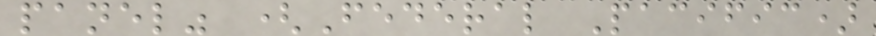panel" (Federal Pacific)
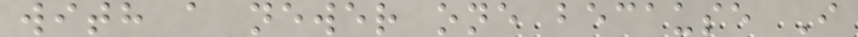with a newer one because I
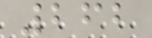262
